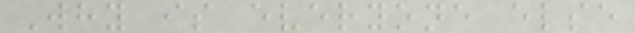Why is everyone else
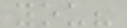you?
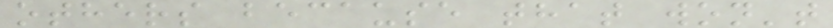others because that won't
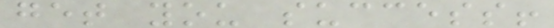get you success!
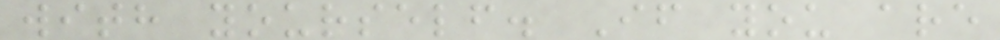with yourself. If you are
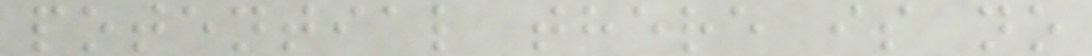potential there is no
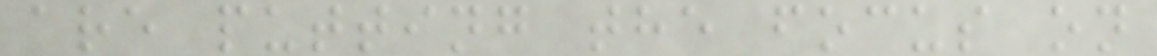are putting the focus on
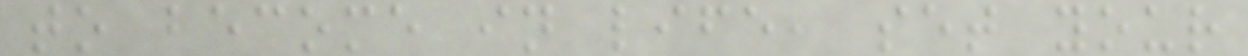to become in life, set your
